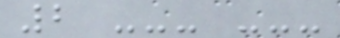2 --- ---
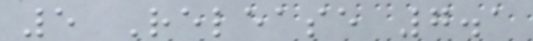5 Release 7.1
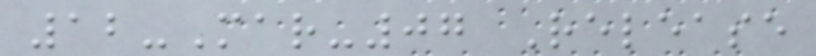12-Mar-07 Release
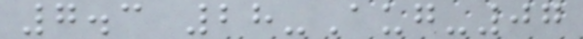7.3 28-Aug-07
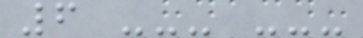6 --- ---
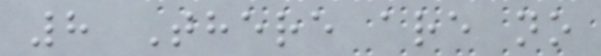8 There are no
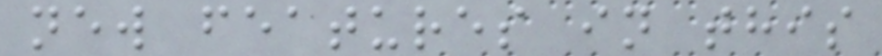new features in this
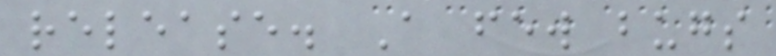release. A few bugs
